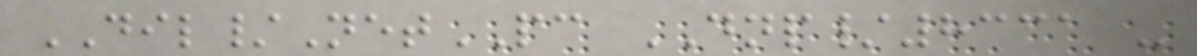DIL/NetPC DNP/8331 -
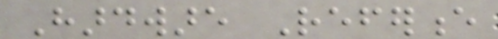Hardware Reference
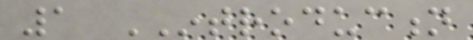1 INTRODUCTION
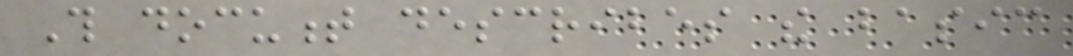This document describes the basic
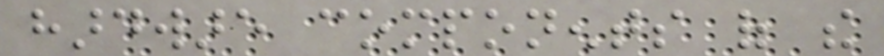hardware components of the
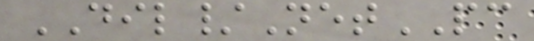DIL/NetPC
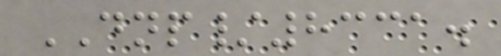DNP/8331.
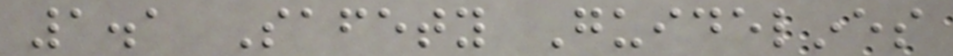1.1 Safety Guidelines
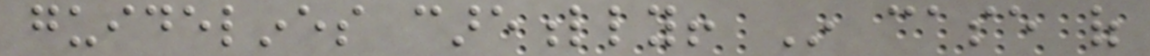guidelines carefully! In case of
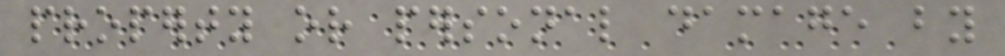property or personal damage by
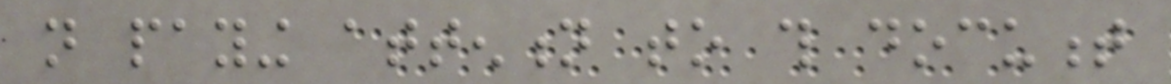not paying attention to this document
